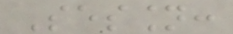Session:
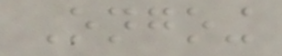Ongoing
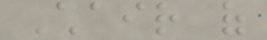Chair of
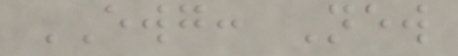EWG: New
